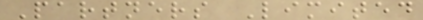Partners Limited
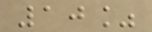10%
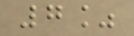7%
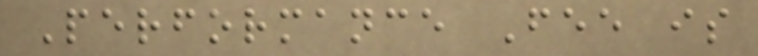Performance Fee is
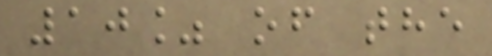10% of the
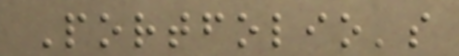Portfolio's
